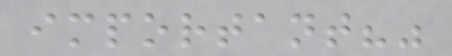important?"
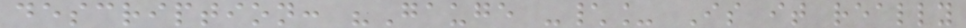description: "Gauge -\_ Is it really
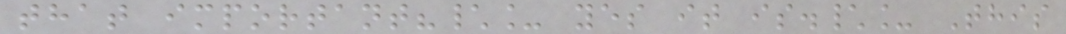that important?\_ yes it is.\_ This
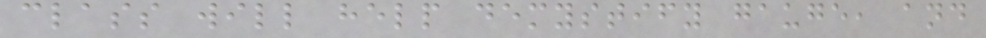class will help demystify gauge, and
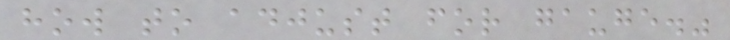how to adjust for gauge."
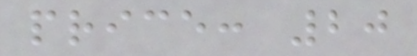price: 20
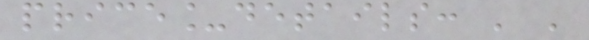price_details: ' '
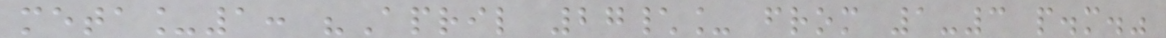meta_1: "April 27\_ from 1-3 p.m."
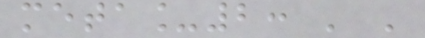meta_2: ' '
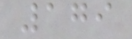179
